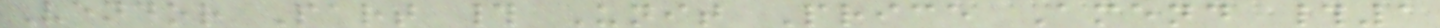Vendor Part # Unit Price Amend #1
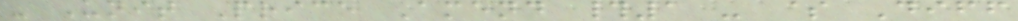- Unit Price Amend #1 - $ Diff
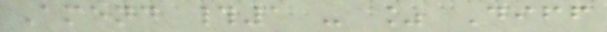Amend #1 - % Diff
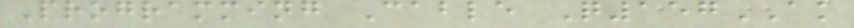Programming Cable Q157AK
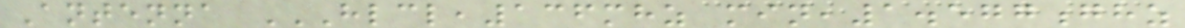Antenna HLCL,136MHZ MIN,1.577GHZ
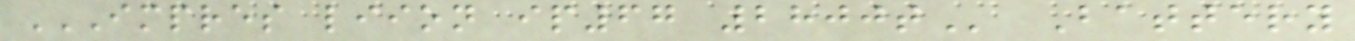IMPRES LIION IP67 2800T Battery
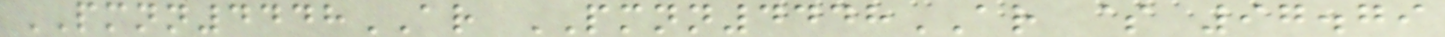PMNN4448AR PMNN4448AR $ 97.79
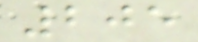205
